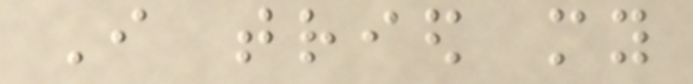I tried my
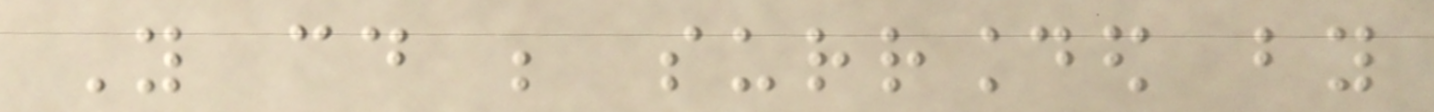You could be surrounded by
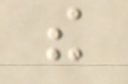the
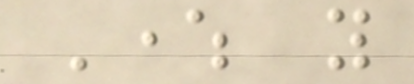Where you
